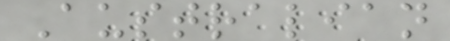Australian
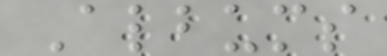Albums
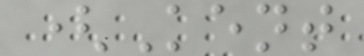(Kent
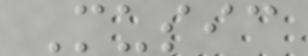Music
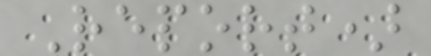Report)
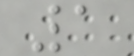1
